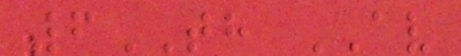6TH AV
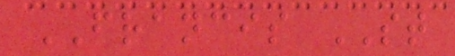FRANCIS ST
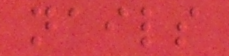nails
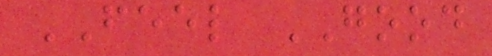FEEL GOOD
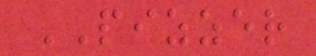PIZZER
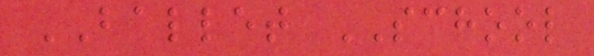BALLET SCHOOL
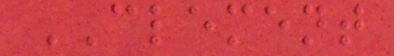CLEMENT
